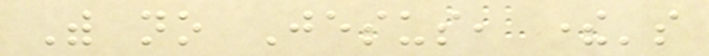With no Jesus, there's
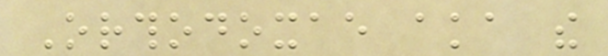Orthodoxae aka the
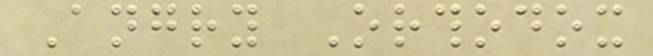Angry Orthodox
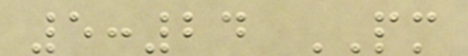5:24 PM
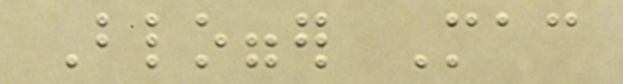Blogger Mac
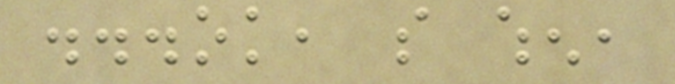...ok, so when,
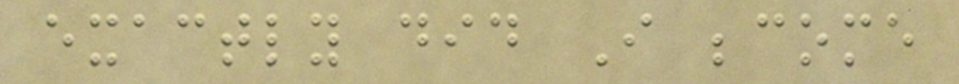exactly did I become
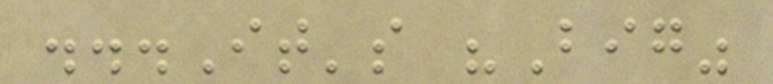...It's "Big"
